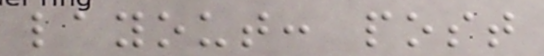layout: post
